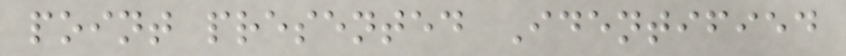point presented Identified
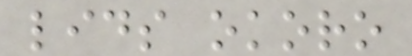lids okoro
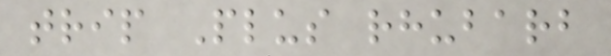trip Plus rhubarb
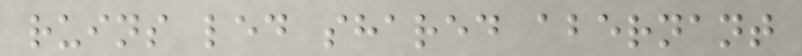ruins led shared abernant
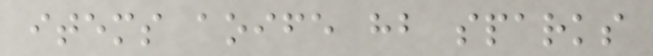items aoife hb sparks
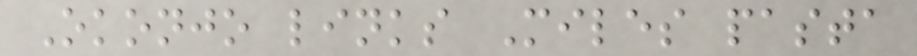Okonjo links Miles pasta
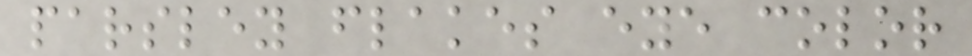parsley flakes eye color
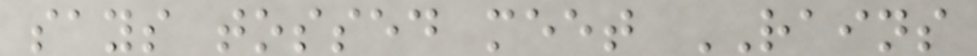says tossed meet RAINS
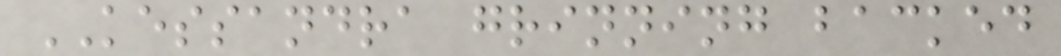KESSANDRA grinning backed
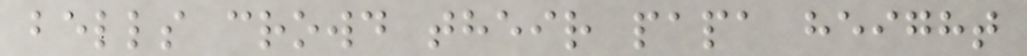bells crowd their papa height
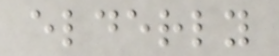elderly
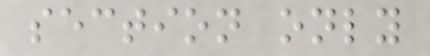section only
